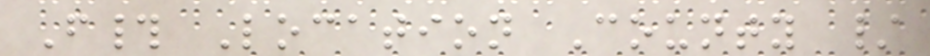F# Location County /
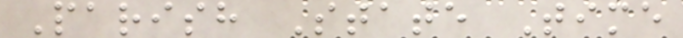Parish State Time
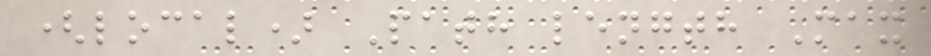(local) Path length Max
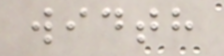width
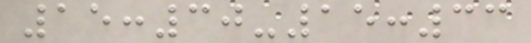15:30-15:33
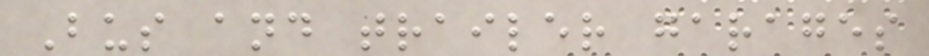Bus and trailer garages
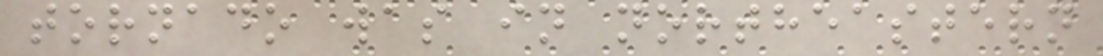tornado was in northeastern
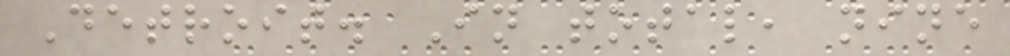Detroit. In total, nine
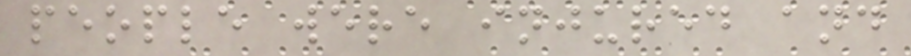people were injured and
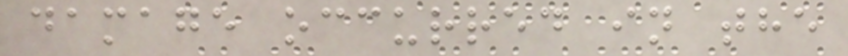damage occurred in the
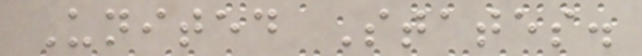United States.
